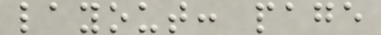layout: page
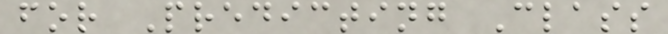for Predicting Class
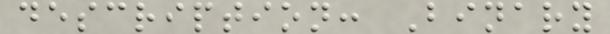description: Binary
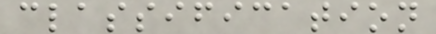classification
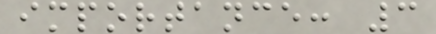importance: 3
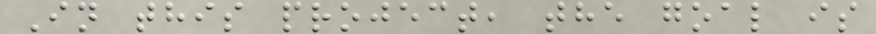In this project, the goal is
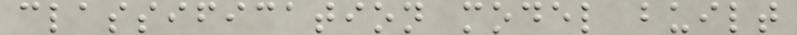classification model built
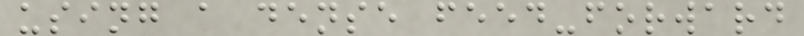using a dense feed-forward
